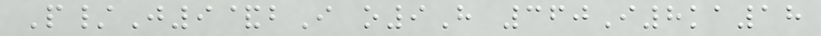P/J9&bI o9H 360I8ka18
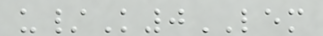u/K0LEM
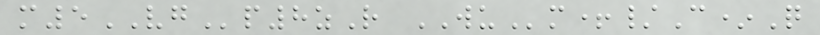m5VGp8zR WUm+/C*Q
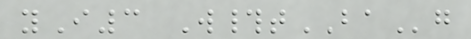yI3 W#tBAg
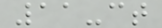11-ct
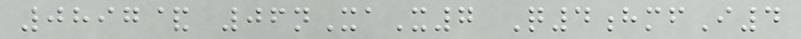0897& 06nXaX7 Q4hmfI4
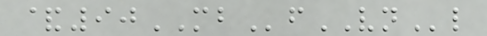&90MBfVNl
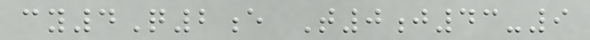cy4Q2e T0j43-9
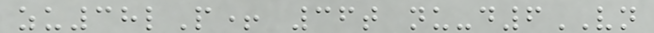zu38lP+ 36t nu-d6VN
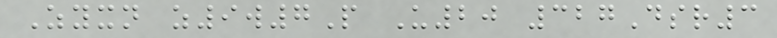Zyxn z9w7P U20 327Dsr3
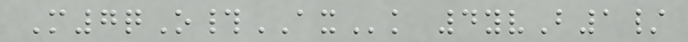M7qO#AXk 4yvB1/
